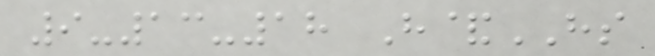9-13-18 H&HS
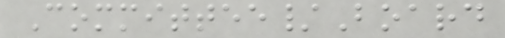Committee/Board
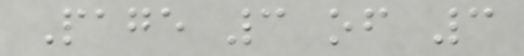Page 3 of 3
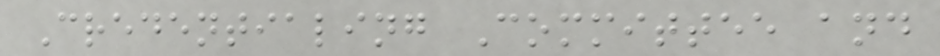Credentialing Committee and
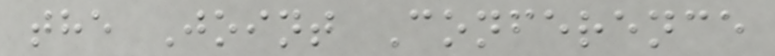the Joint Conference
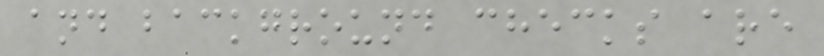and background checks are
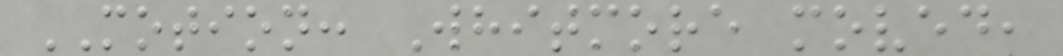MOTION: Whitmore moved,
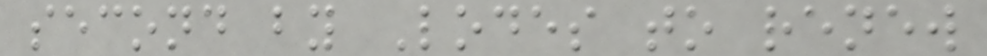second by Lodes to renew
